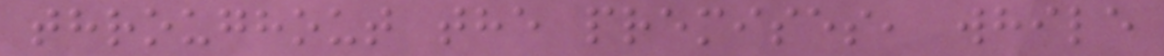throughout the premises, while
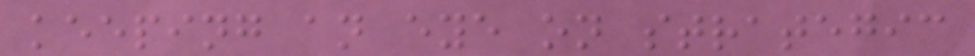keeping an eye on strategic
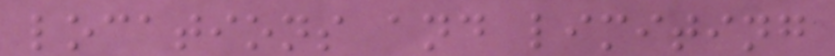locations and limiting
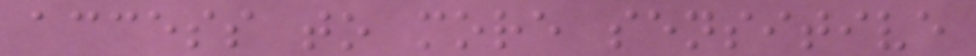access to more sensitive
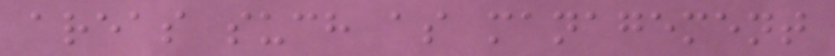areas such as management
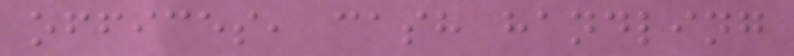offices, cash handling
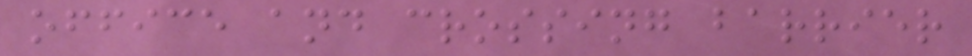office and crossing barrier
